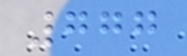777
